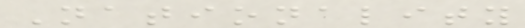Nationality
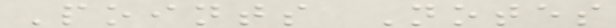Points Notes
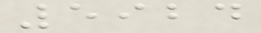5924
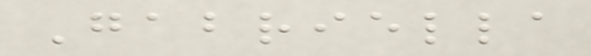Gabriella
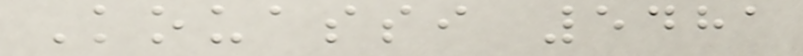Kouassi 5481
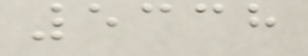5338
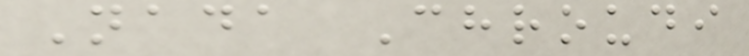Nada Chroudi
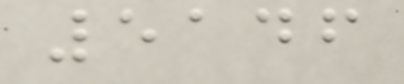5146
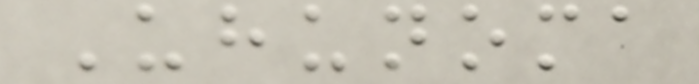Uhunoma
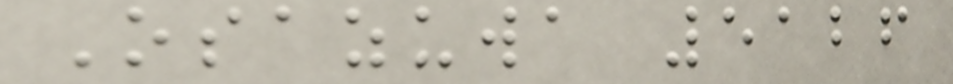Osazuwa 5126
